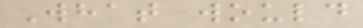What would
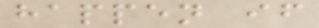happen if
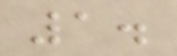1.
